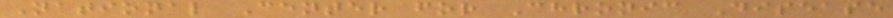National Center for Chronic Disease
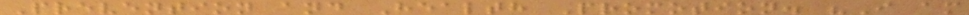Prevention and Health Promotion. "I am
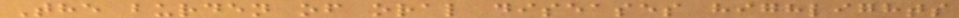The burden of oral diseases highlights
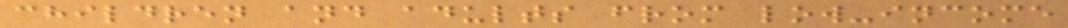children and adults from low-income
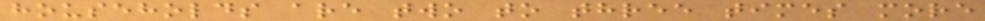households are two to three times more
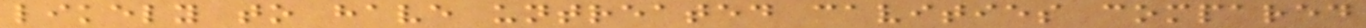likely to have untreated cavities compared
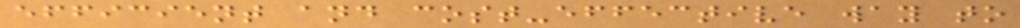efficient and cost-effective way to
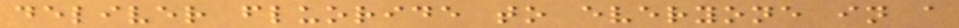deliver fluoride to everyone in a
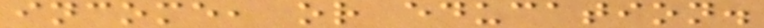income, or education.
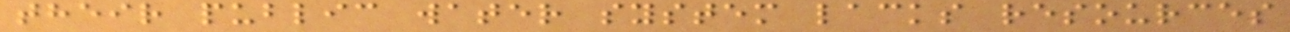their public water system lacks resources
